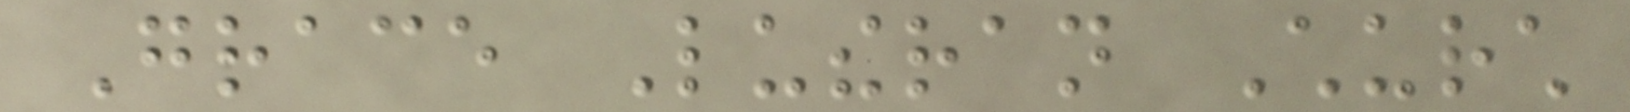Grace Lutheran Church
